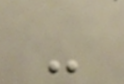-
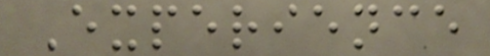Experience
